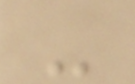-
